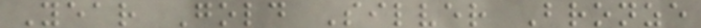Year Gold Silver Bronze
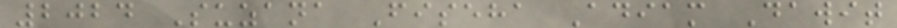2024 Suzana Fiseha Adiam Dawit
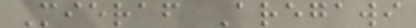Mieraf Aregawi
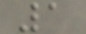1
